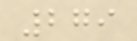279
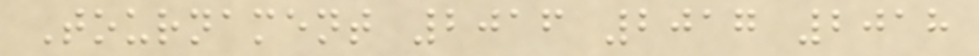Tournament 2016 2017 2018
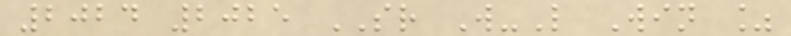2024 2025 SR W-L Win %
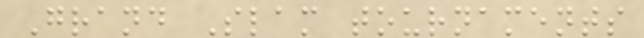Grand Slam tournaments
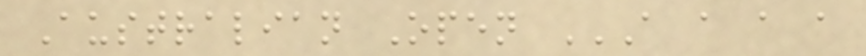Australian Open A A A A
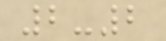2-2
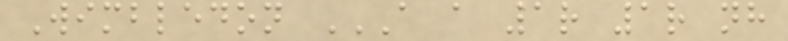Wimbledon A A 1R 1R NH
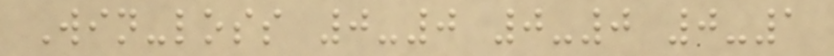Win-loss 0-0 0-0 0-1
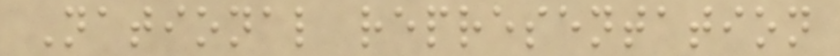National representation
